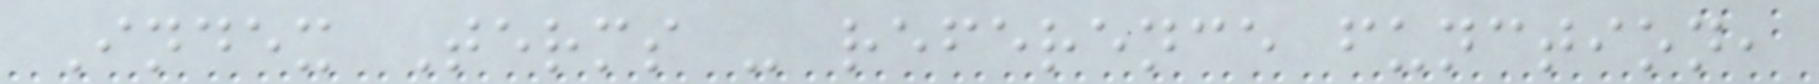Index Terms - reference function,
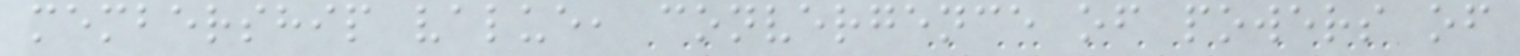membership value, convergence of powers of
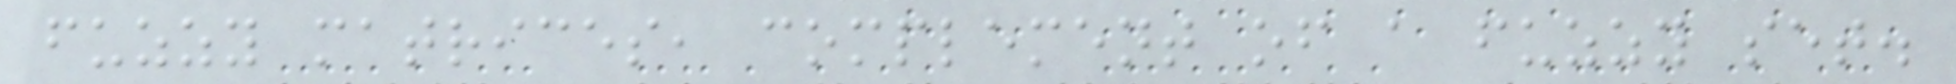fuzzy matrices, complement of a fuzzy set.
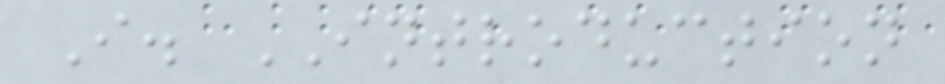I. INTRODUCTION
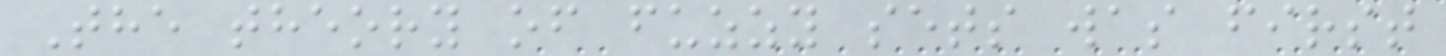The theory of fuzzy sets was first
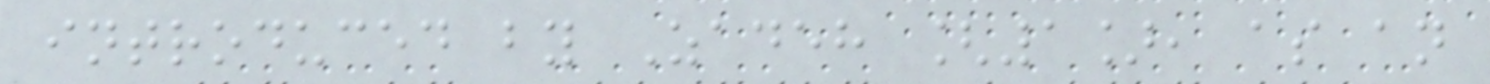introduced by Zadeh [1], as an
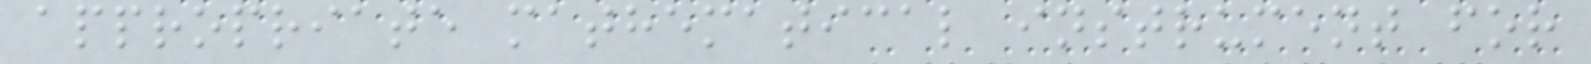appropriate mathematical instrument for
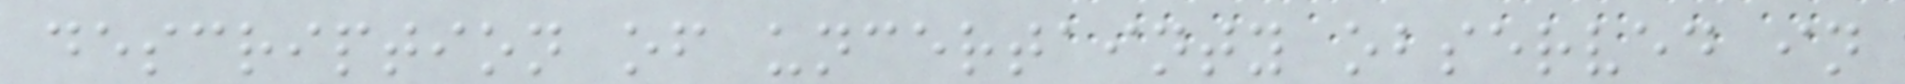description of uncertainty observed in
